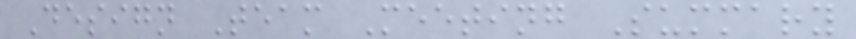Design Team Meeting Summary
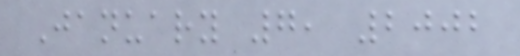January 7, 2002
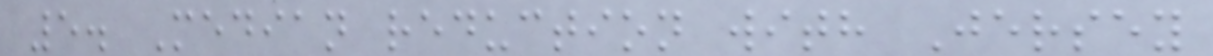5. Median reduction with Jersey
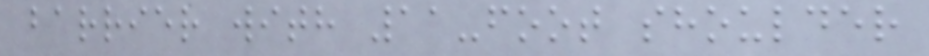barrier with 11-foot shoulder
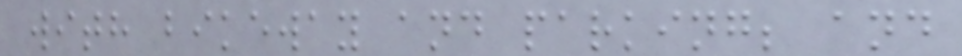with bikeway and parking; and
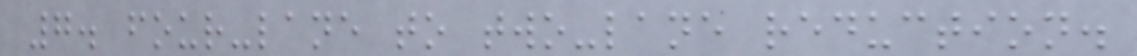7. four-lane to two-lane reduction.
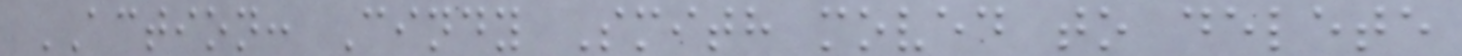ACTION: Cindy Smith moved to delete
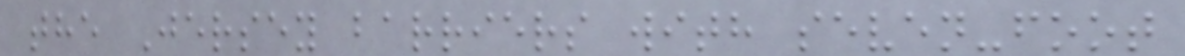the Jersey barriers with seven-foot
